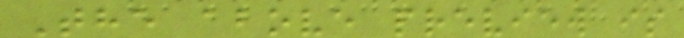The above preview is
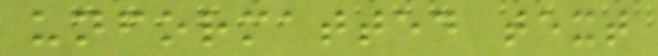unformatted text
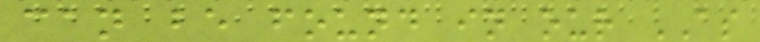can be found in our AS
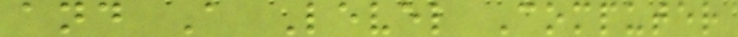and A Level Computer
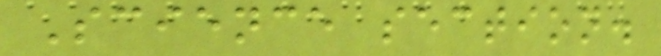Science section.
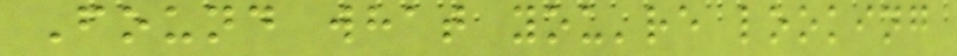Found what you're looking
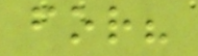for?
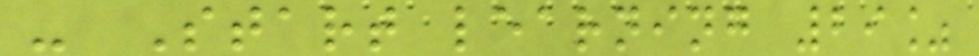- Start learning 29%
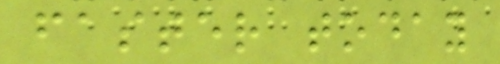faster today
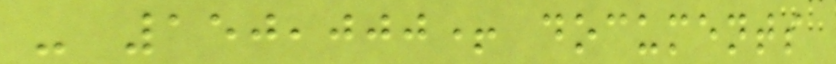- 150,000+ documents
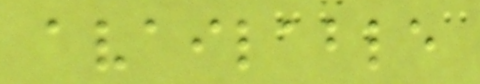available
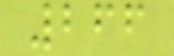266
